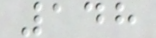148
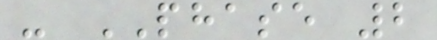- PHASE 2
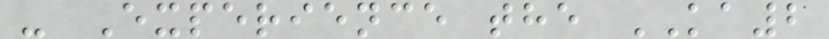- Experience the KA2
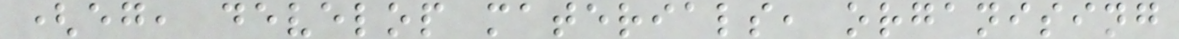(eg, develop materials, organising
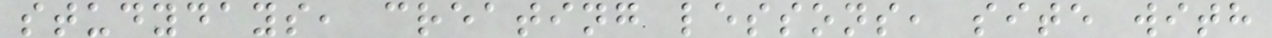studydays, creating lessons, site with
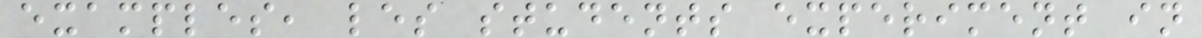examples, les students experiment in
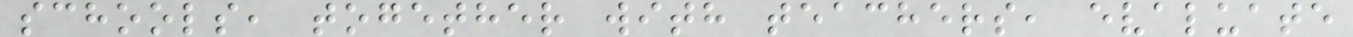schools, together with teachers, evaluate
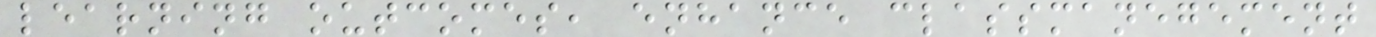learning outcomes, enhance classmanegement
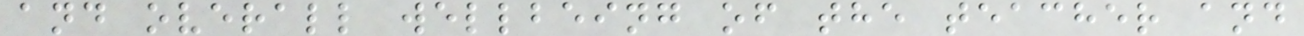and overall wellbeing of the teacher and
